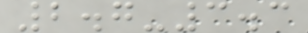2.7-3.3
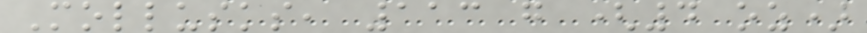Mollusks, 113 g (4 oz)
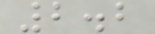2.2
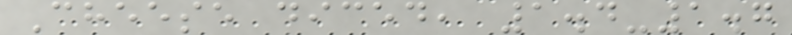Cheese diced, 1.4-1.7
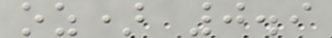oz) 0.9
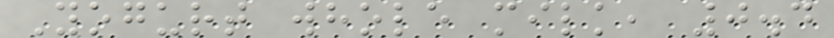Yogurt whole milk, 0.4
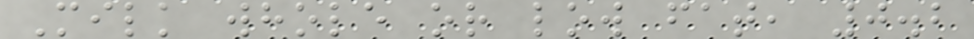Milk whole or low fat, 0.2
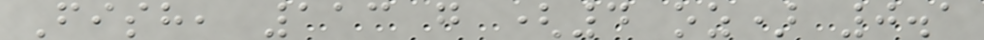Fish, 113 g (4 oz) 0.1
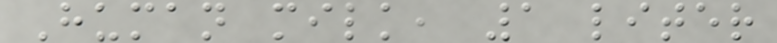Human milk, 1 liter
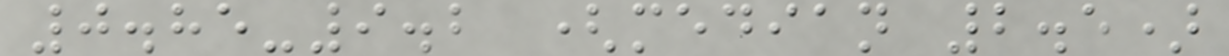0.85-9.2 (median 2.5)
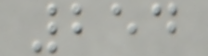254
